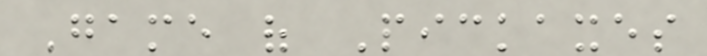Game of Pickaxes
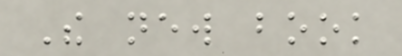The new book
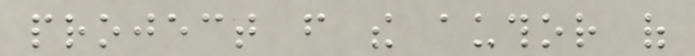project from the author of
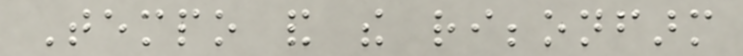Tempo and the ribbonfarm
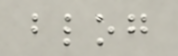blog
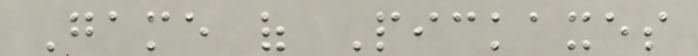Game of Pickaxes
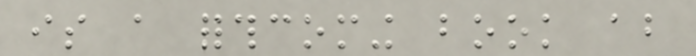is a forthcoming book about
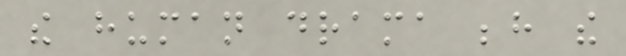the human drama behind the
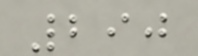290
